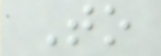To
